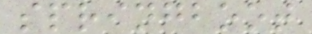springboot
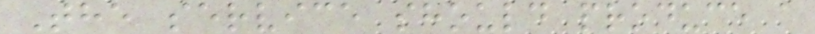The service should produce a
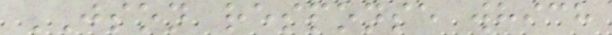JSON response which
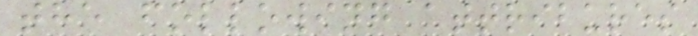the following attribures
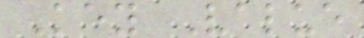Key Value
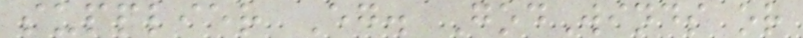supplier Eg. GodWinds or
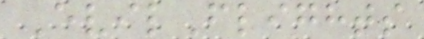EvilFlights
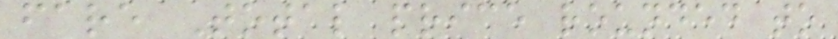fare Total price rounded to
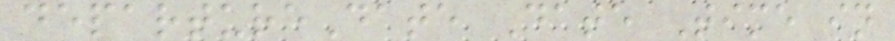departureDate Date Time in
